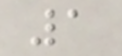1
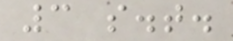3 s.t.
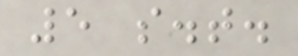5 s.t.
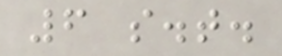6 s.t.
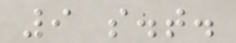9 s.t.
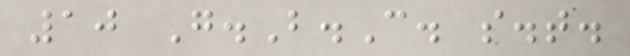10 G.B.C. s.t.
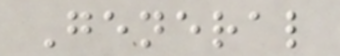General
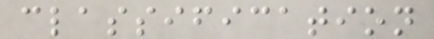classification
